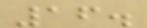16.
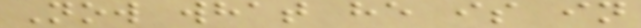Now what he is in
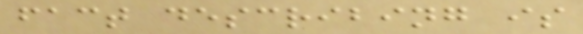fact describing is
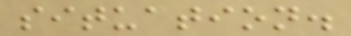situation.
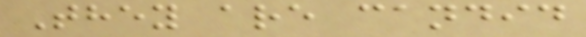They are candid
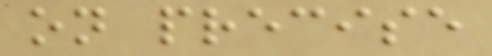on precise
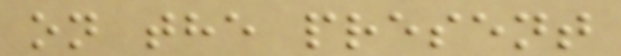on the present
